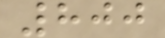800
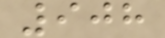908
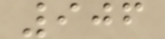906
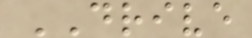DRIVE
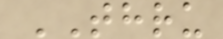THRU
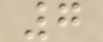7
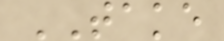TAKE
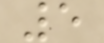5
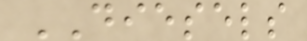DIESELS
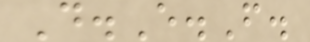D.E.F.
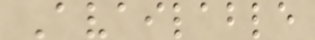Available
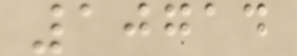10714
